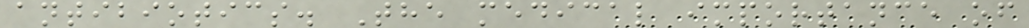antibiotics. The medical importance of
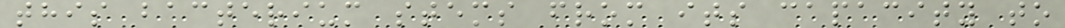this bacterium stems from its capacity to
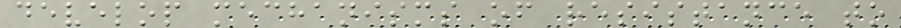develop mechanisms of resistance to
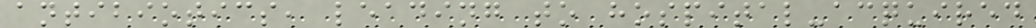antibiotics, leading to hospital-acquired
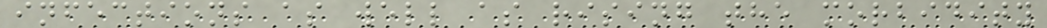infections as well as rising the morbidity
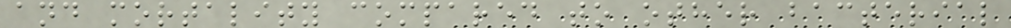and mortality compared to other bacterial
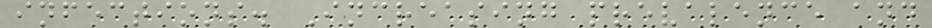infections. Increasing prevalence and
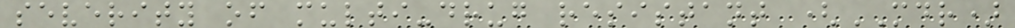severity of multi-drug resistant (MDR)
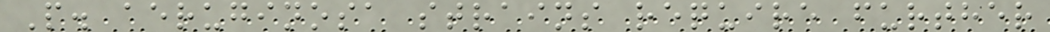P. aeruginosa strains require further
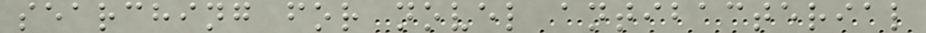searching for novel antibacterial
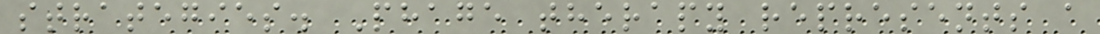strategies. Phage therapy represents a
